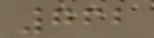762
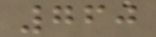760
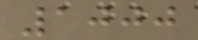1000
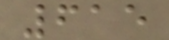615
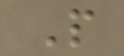P
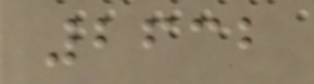2632
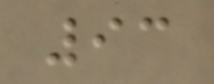93
